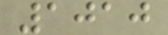1010
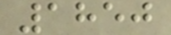1850
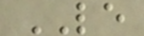LE
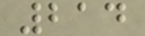214
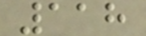118
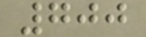700
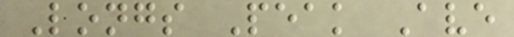Longs Peak Ave
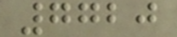7720
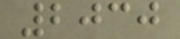2030
